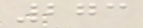273
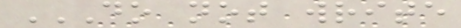DO NOT WRITE
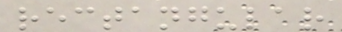rectangular
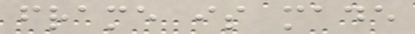frame is made
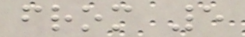from 5
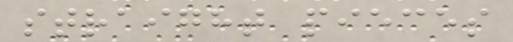straight pieces
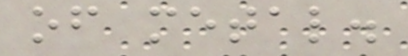of metal.
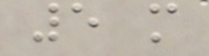5 m
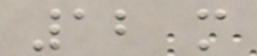12 m
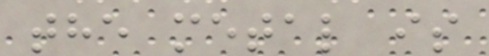the metal is
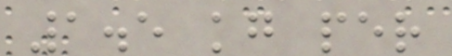1.5 kg per
